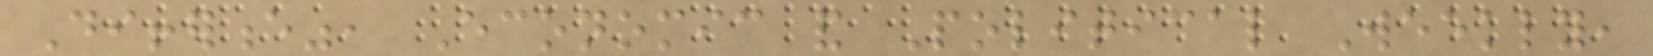Difference", Economic and Political Weekly,
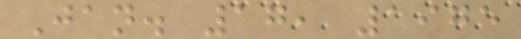Jan. 17, 1975
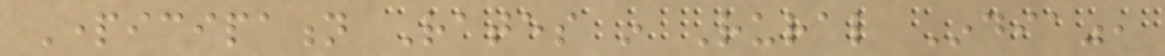Participation Rates in Rural India",
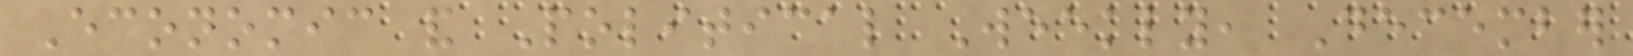Economic and Political Weekly, December
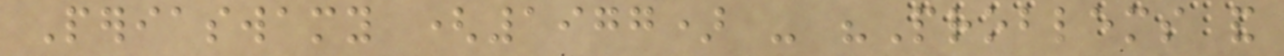Periaswamy (1977) - "Problems and
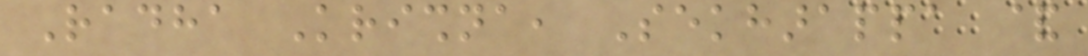Radha Krishna, Sekharappa &
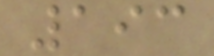193
